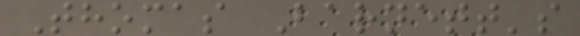Thomas Barnett's
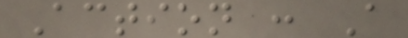Action : A
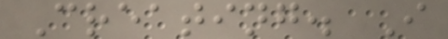Creating. I
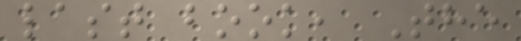last book, The
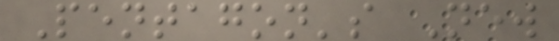Pentagon's New
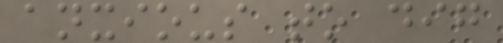anxious to dig
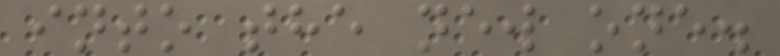into the new one.
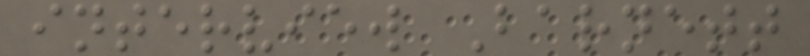interview Barnett
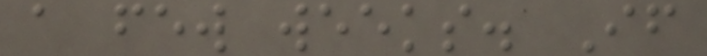a few weeks. If
